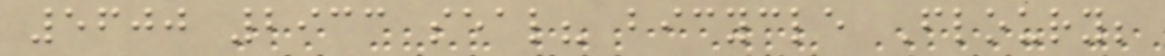5600 2933 seal? bicycle Floury;
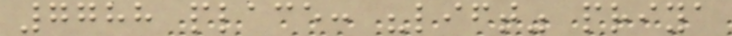7788 place: "lift" priya
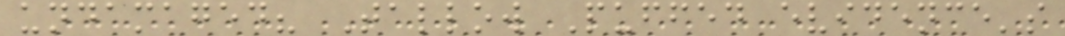undamaged? Tallow Puffed evidence's
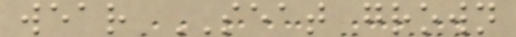wear SEAT grown
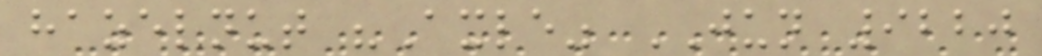hazelnut "Axle" JUN 9220
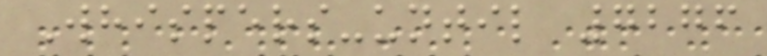Whispers-until 7276
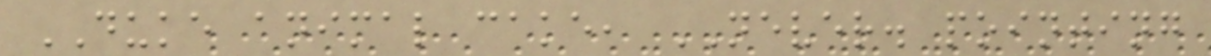DUKE animal cake, NEVER. pointing
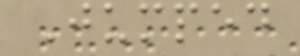Jumped
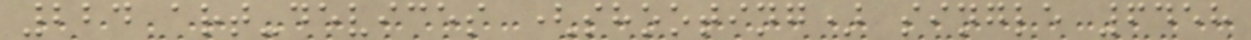224 art-devices (shooting) single 6458
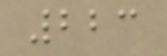223
